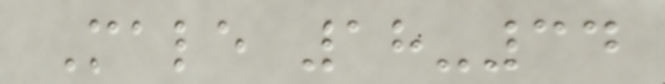Male 18-34
